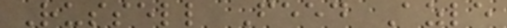Russell Feed Azle
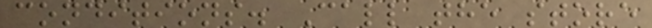conditions. Call the store
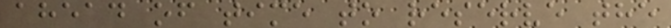ahead of time to reserve the
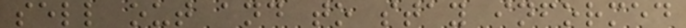sell out and to stay informed
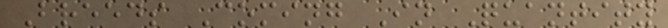Breeds Coming In Quantity
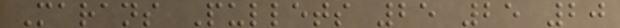Marans Pullets 25 25 20
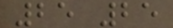25 25
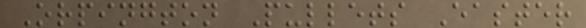Orpington Pullets Easter
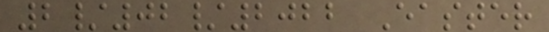2/02/2022 Easter
